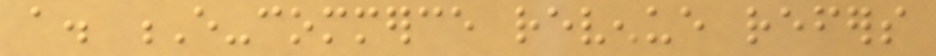a. E-commerce revenue refers
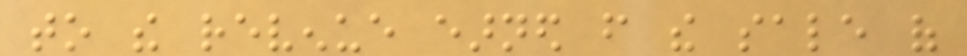to the revenue earned from the sale of
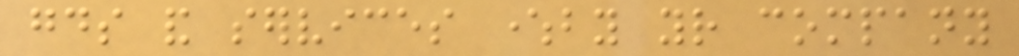goods and services whereby your company
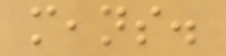means.
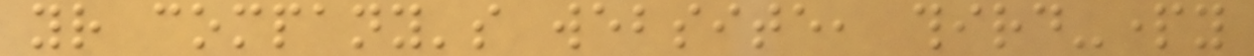your company's website, third-party
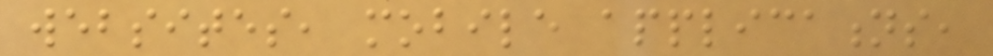websites, mobile applications,
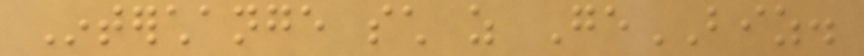Interchange such as GeBIZ.
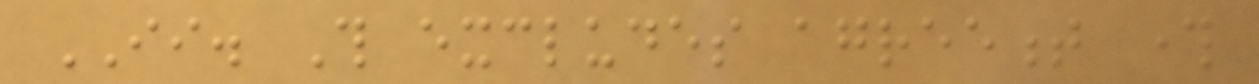II. This excludes agreement through
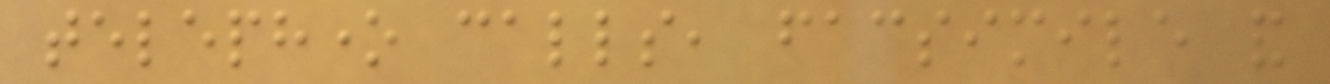telephone calls, facsimile and
